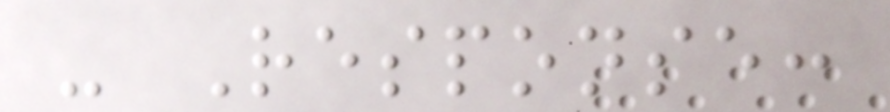- Response:
